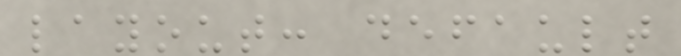layout: default
